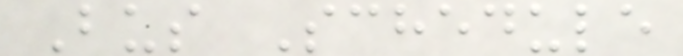Bus Schedule
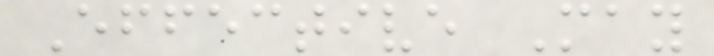Effective May
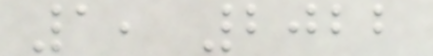1, 2022
